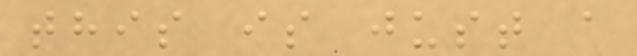this is just a
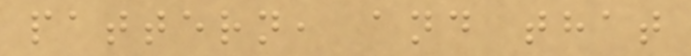pattern, and that
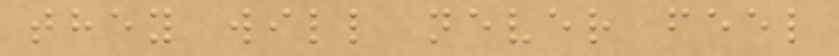they will never feel
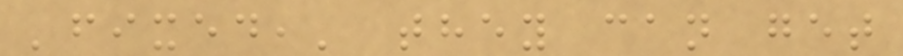'fixed,' they can get
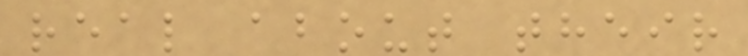real about their
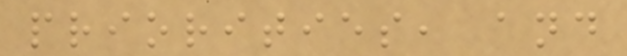priorities, and
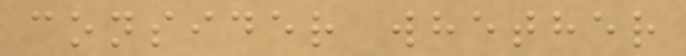consider whether
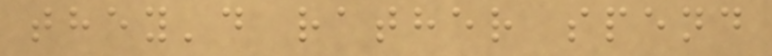they'd rather spend
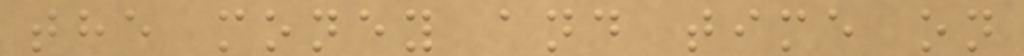the money and time on
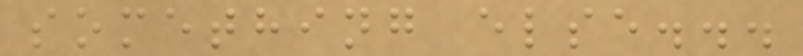something else...
